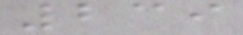239
